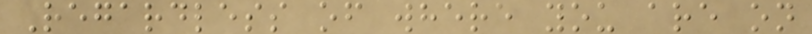Regardless of where you are on
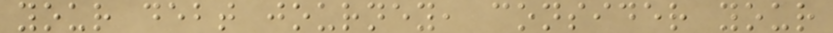your debt journey, consider your
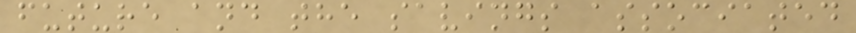future and the savings associated
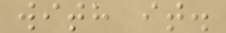with it.
